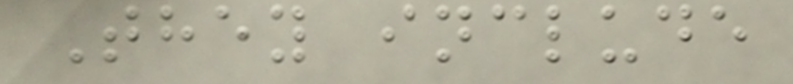They include
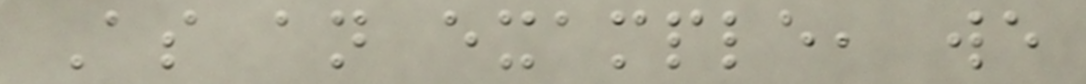As an example, we
